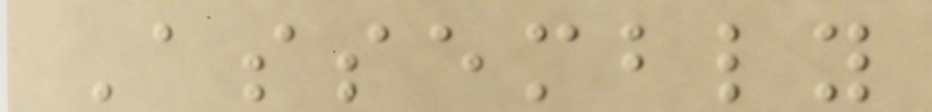Assembly
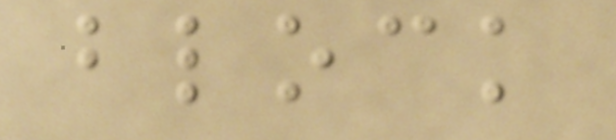block
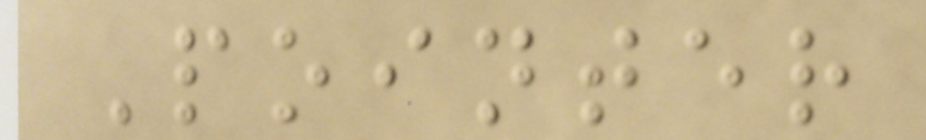Pointer
